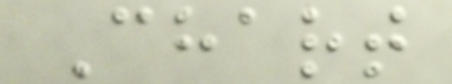Chart
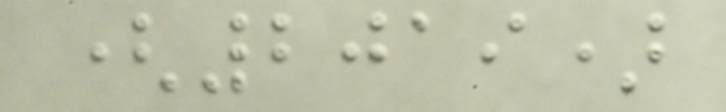(2019)
